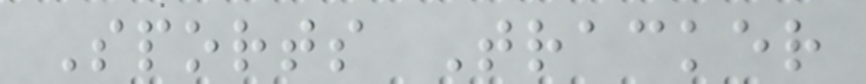Sports Tracker
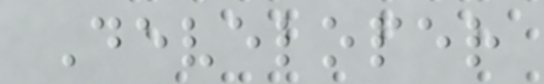Developer
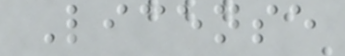License
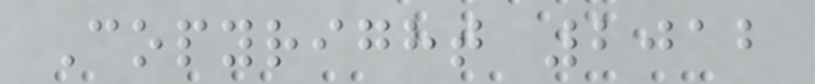Copyright 2012
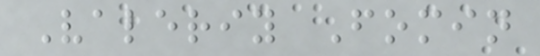Valeriy Fomin
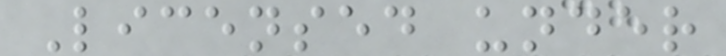Licensed under
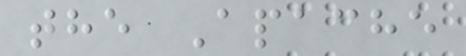the Apache
